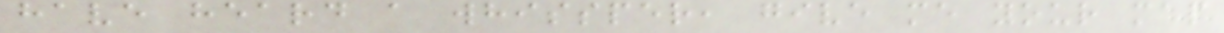have heard a whissper, give me your map
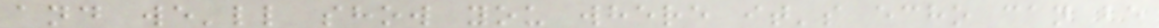and we'll show you where it's echo can be
